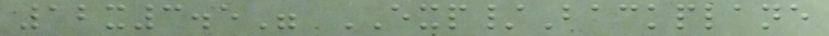12x3.5" EXP/Backplane
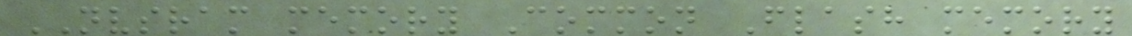NVSRAM memory Common Flash memory
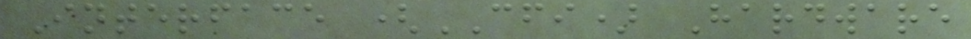Interface (CFI) Hardware
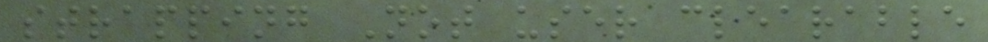strapping Not user clearable
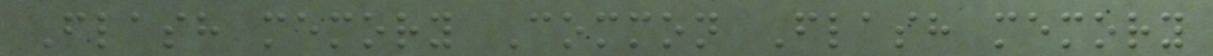Flash memory Common Flash memory
